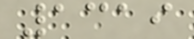1319
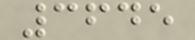3645
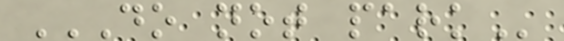DO NOT PARK
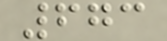673
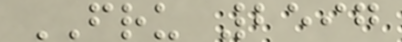FRU 2597
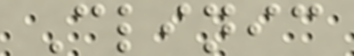Clinic
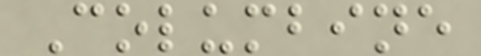Columbine
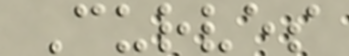Curves
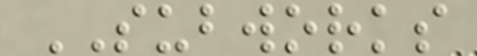SUBWORKS
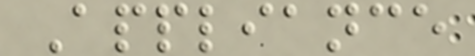Appliance
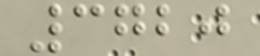3720
